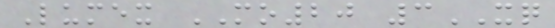Lumex MO20 3XQ
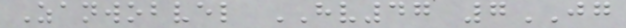Zanwobvel HV47 7JG
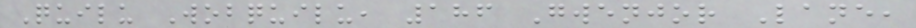Quilu Wobquilu, 186 Gwenjor Lane,
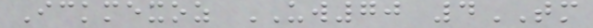Ickmexoz UW70 4TM
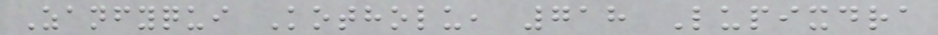Zanfyqui Kotholu, 718 Lupixdra
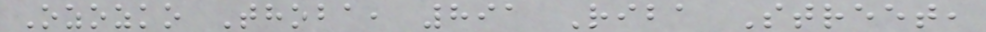Ozozko Thoba, 891 Riba Street,
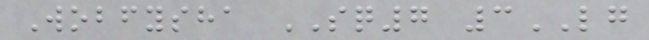Wobfysha SQ7 3LG
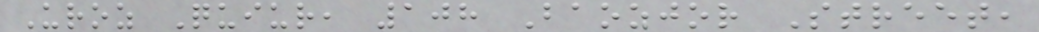Uroz Quiur, 108 Baozjor Street,
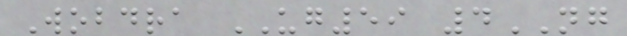Wobdra UG59 4NG
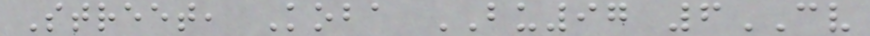Street, Koba BU97 6CV
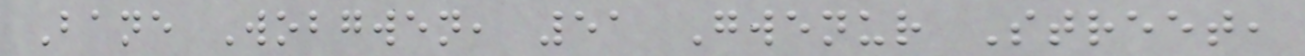Bane Wobgwen, 51 Gwenur Street,
